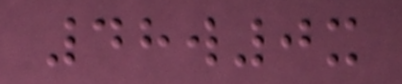48w0x
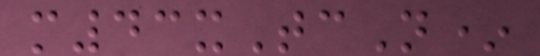m43xTcN*
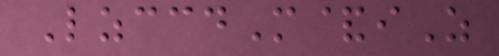LzccdM&iZ
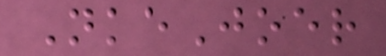NkeJoer
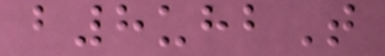b8uhbT
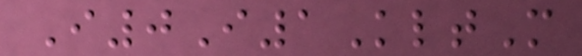I0I1KltM
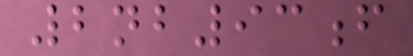2nb93f
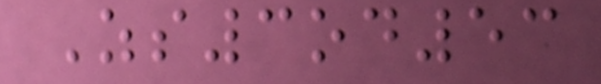Zs3od53
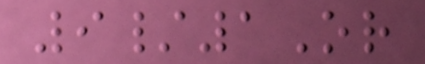9/1Or
